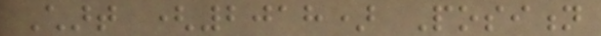Chart (2018) Position
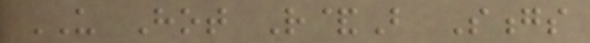US Hot R&B Songs
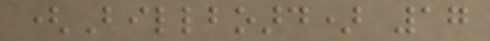(Billboard) 17
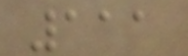111
